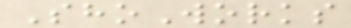ShoWorks
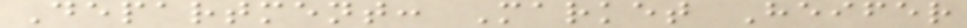Department: Market Heifer
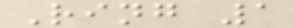Ring 1
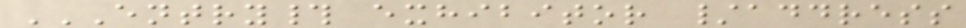ENTRY# EXHIBITOR /ADDRESS
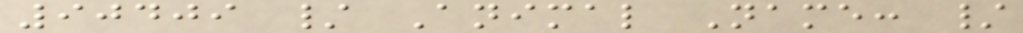90409 / Animal Name: /
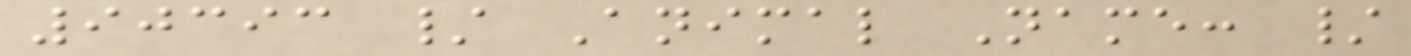90393 / Animal Name: /
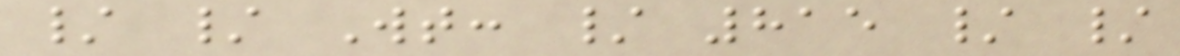/ / Wt: / 815 / /
